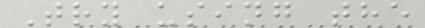Try using the
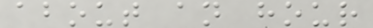about an hour
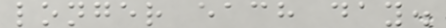longer each day.
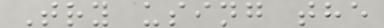Try using the
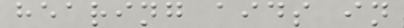hearing aids in
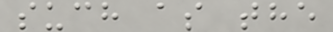such as the
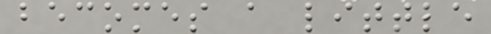becomes a little
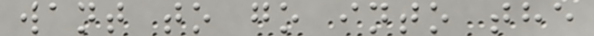want to go into the
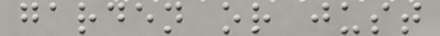garden or just
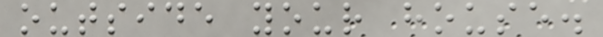outside your house.
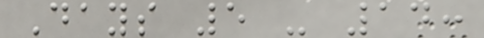Days 5 - 14:
